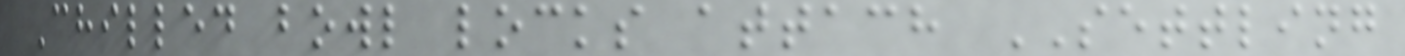Chilled bowl locks attach SETTLING
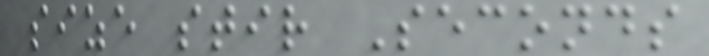size stir Seconds
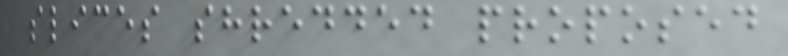slices shredded proposed
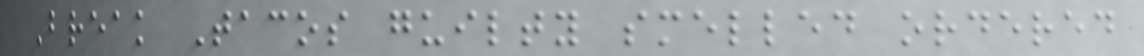Break Tacos guilty smelled ordered
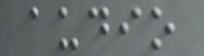audio
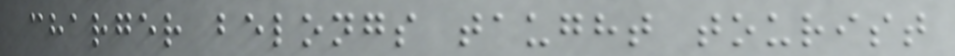charger belongs taught tourist
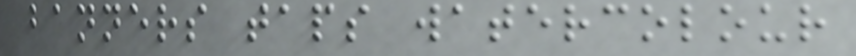banners taps watercolour
